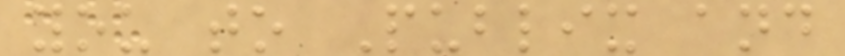you to Publix and
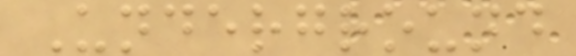Underground
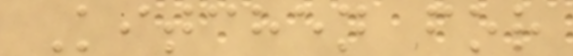Kitchen for
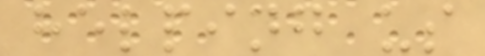helping us
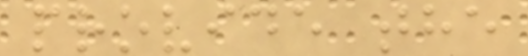provide the
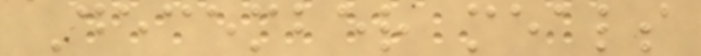December meals
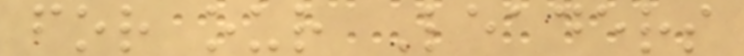for our Leaders
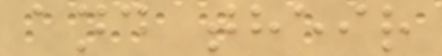and their
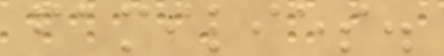families.
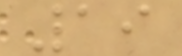19
